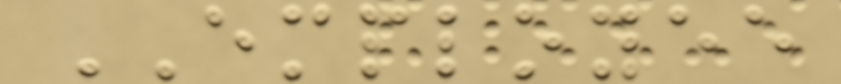EMPLOYEE
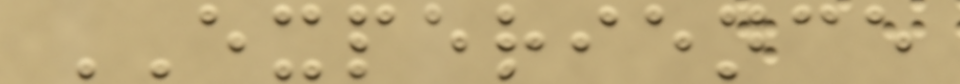EXPERIENCE
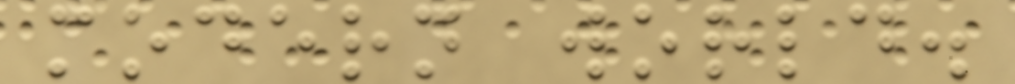modern world.
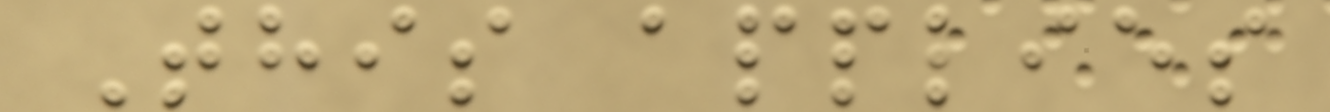This applies
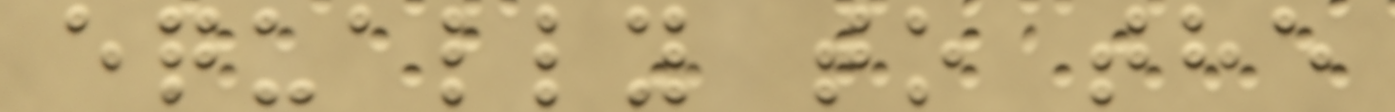equally to the
